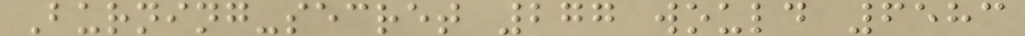Burning-secret 277 would 6583
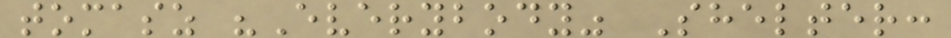tomasz "Everybody" Shelter:
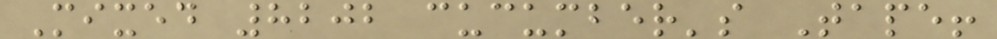Mixed 8202 cucumber's Tape!
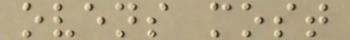ovens most
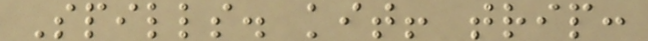Spills. kit! trip:
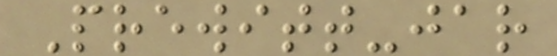Prewitt-jar
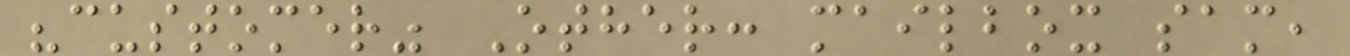"customer" Other: mailbox sam,
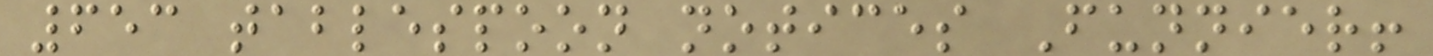653 tablespoon notices Funnier!
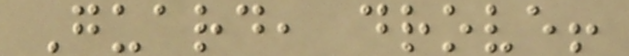Guard, drove!
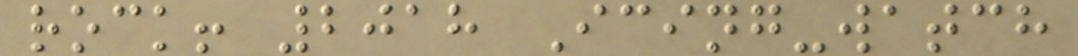rock! 2018 Icing-watch
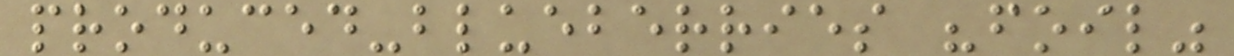produced-blueberries "foil"
